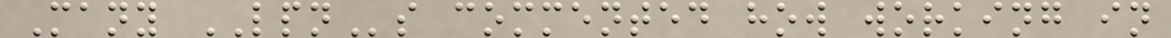Many LPNs commented how working in
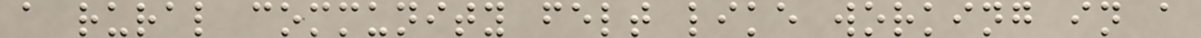a rural community felt like working in a
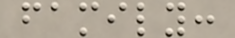family:
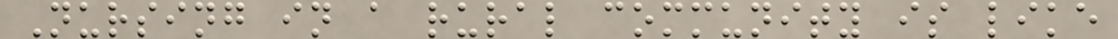Nursing in a rural community is like
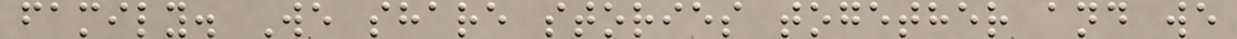family. We share stories together and we
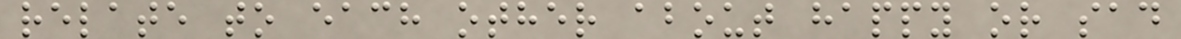relate to each other about happy or sad
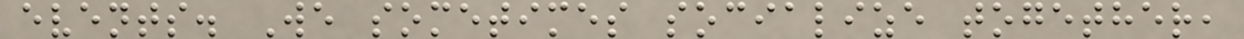events. We sometimes socialize together,
